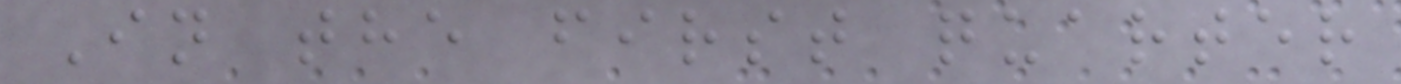In the first quarter
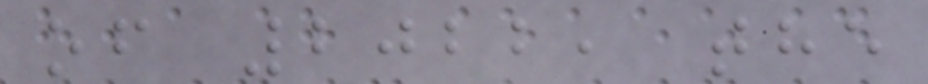of 2022, the
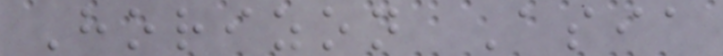Horizon Asia
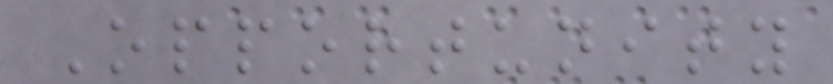Opportunity
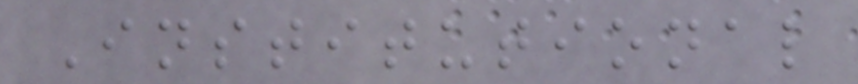Institutional
